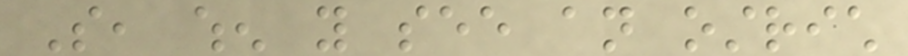So, when you see an ostrich
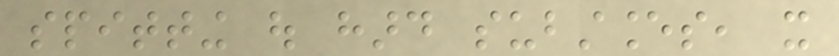spitting out hard substances, it
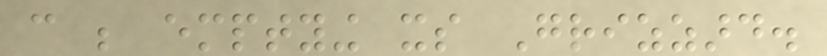can be emptying its Grizzard.
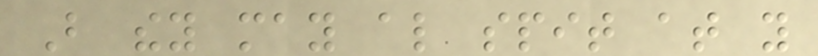But they may also spit at you
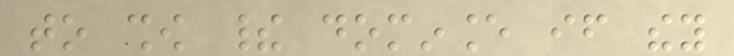to show their dominance if they
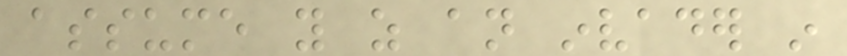assume you as an invader in
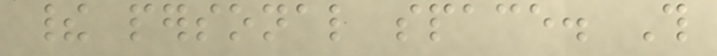their personal space. This
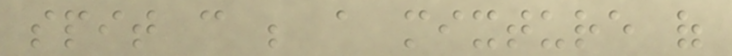spit can be a mixture of
